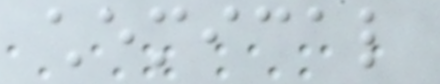chemical
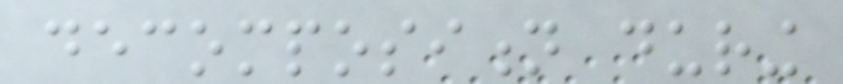decomposition during
